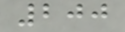200
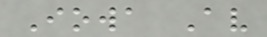Iowa Av
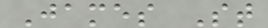James St
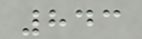843
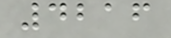4216
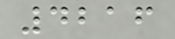4216
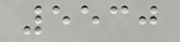5530
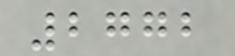2772
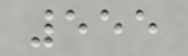555
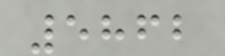5862
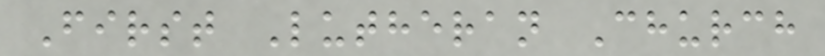First Lutheran Church
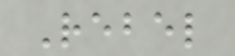Rebel
